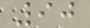90
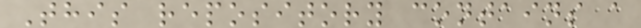This repository contains a
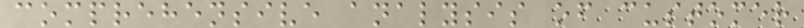comprehensive analysis of customer
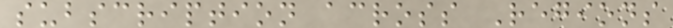subscription across Regions
